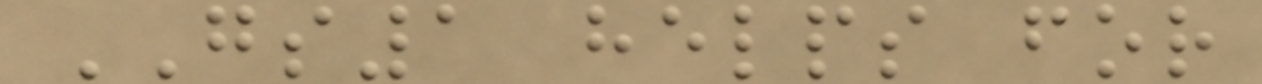GS1 helps for
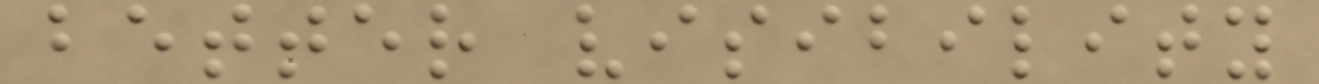better visibility
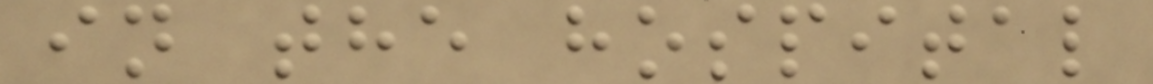in the hospital
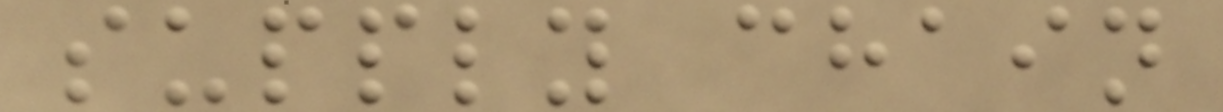supply chain
